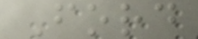Ford
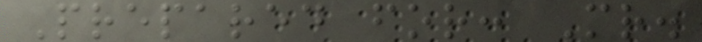Prepared for: Mr.
